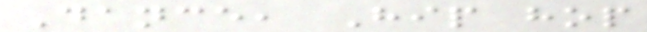Dance, Hip hop
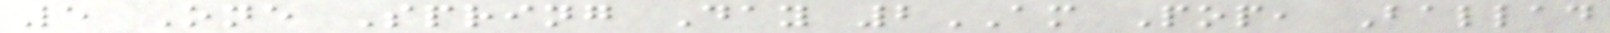5 One Spring Day 2AM Pop, Ballad
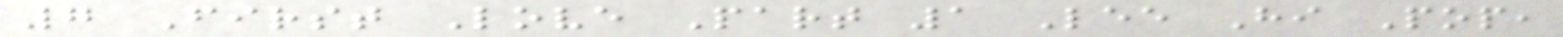7 First Love Part 1 Lee Hi Pop,
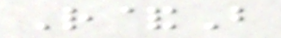R&B
